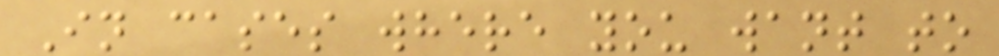In cases where you want to
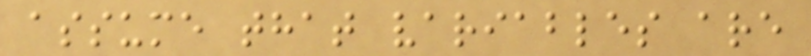assume that variables are
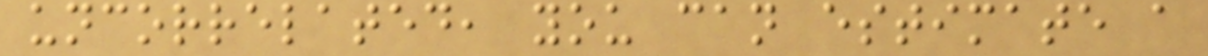uncorrelated, you can estimate a
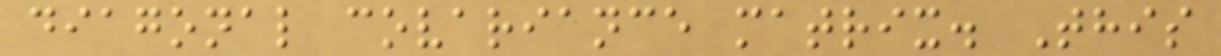diagonal covariance matrix. This
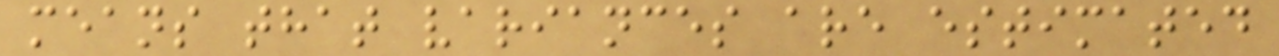means that variances are estimated
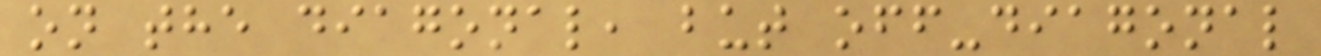on the diagonal, but off-diagonal
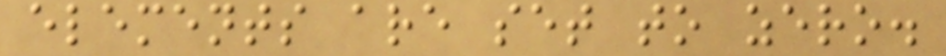elements are set to zero.
